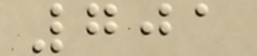701
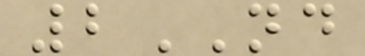2ND
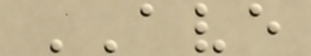AVE
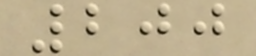200
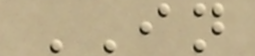IN
